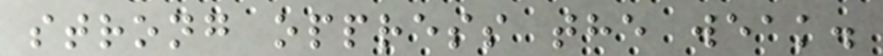strong oppress the weak.
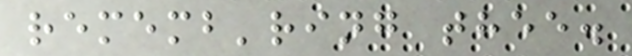rememb'ring thee.
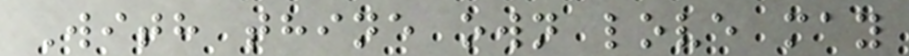With thine own love may
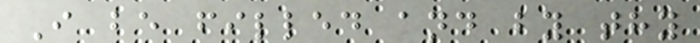I be filled and by thy
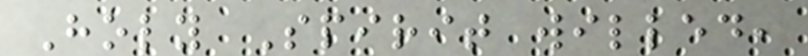Holy Spirit willed,
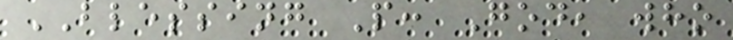BLESSING P: God, who
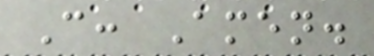C: Amen.
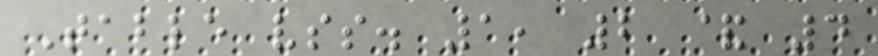Table vss. 1, 2 & 4
